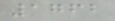1762
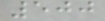500
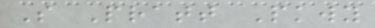S Pratt Pkwy
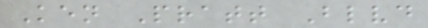Ken Pratt Blvd
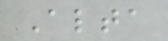Alta
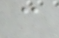c
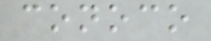conoco
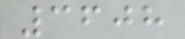3608
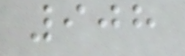908
